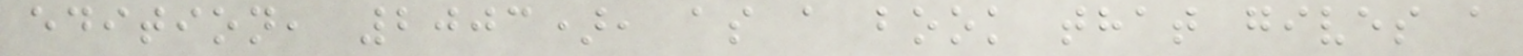edition, 2003), as a book that gives a
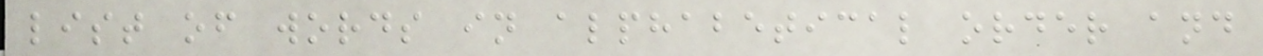list of words in alphabetical order and
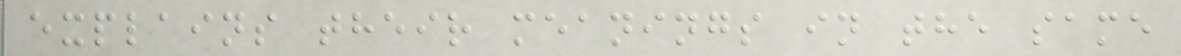explains their meanings in the same
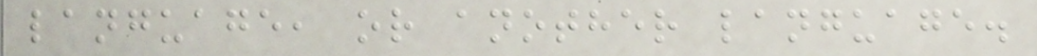language, or another language.
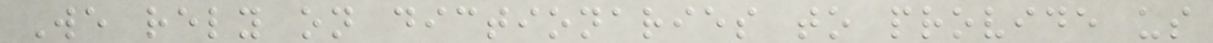We rely on dictionaries to provide us
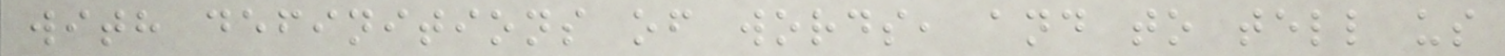with definitions of words, and to tell us
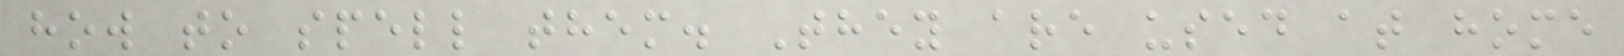how to spell them. They are used at home
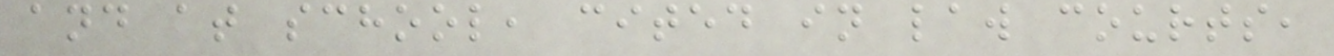and at school, cited in law courts,
